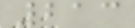213
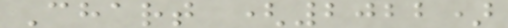Chart (2022)
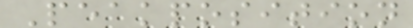Peakposition
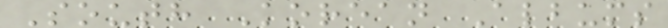South Korean Albums
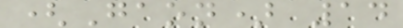(Gaon) 14
